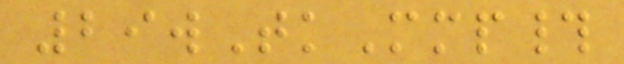29wTkMmp#
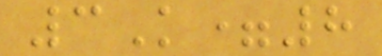3K=8
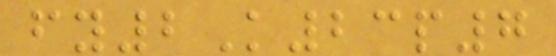fy2K23p7
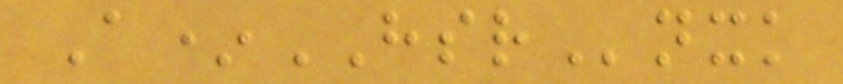A*HSRnxk
